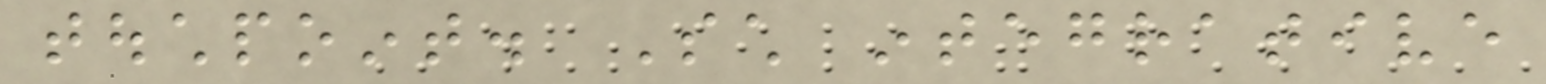touchpoint. Such integrative
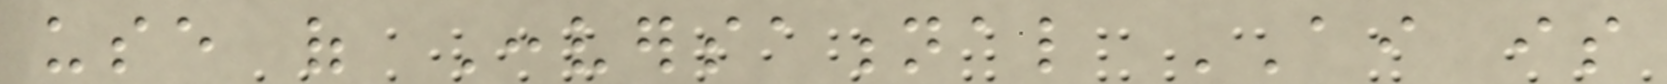use of Conversational AI is
